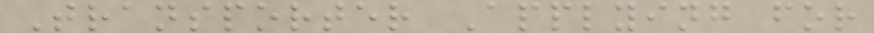Transporter Applying for
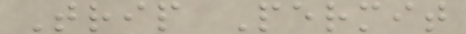Trip Permit
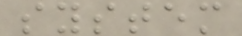system
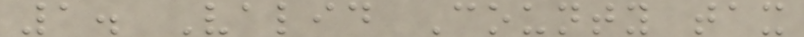1. Valid County tax
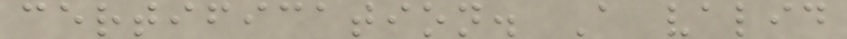certification. A valid
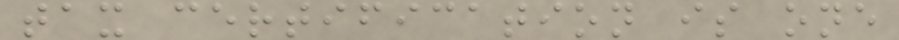tax certification is one
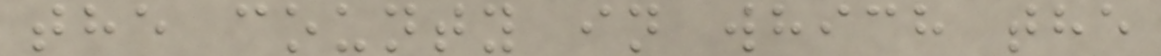the county in which the
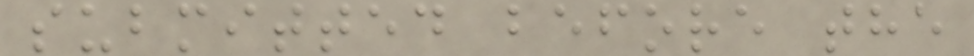submitted before the
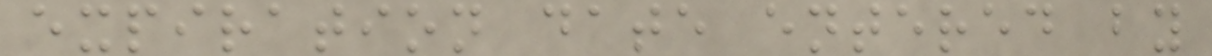expiration date entered by
